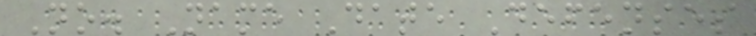No. Name Date Defenses
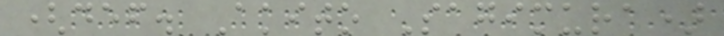(def. Akito Sagimura)
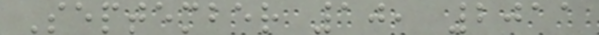September 10, 2011
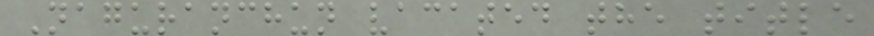Naguranchun vacated the title
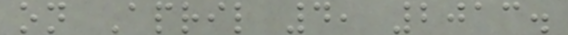on April 4, 2013.
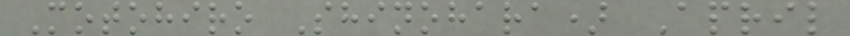Motohiro Shinohara) April
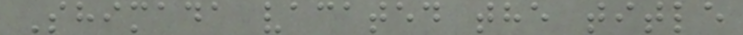Shimada vacated the title
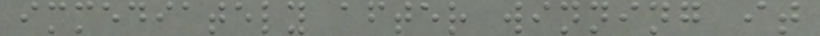immediately after winning it
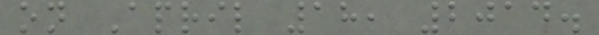on April 18, 2014.
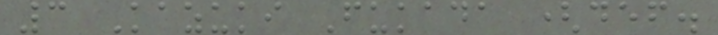3 Kazuki Fukada (def.
